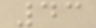43
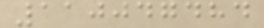110047484
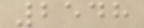2548
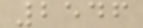2546
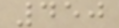450
